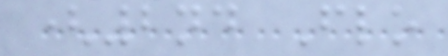(2nd Flo
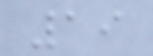19
